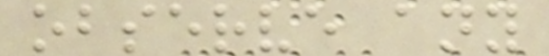observe any
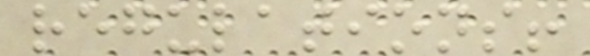regulations!
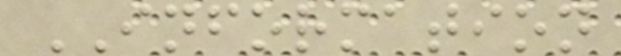INFORMATION
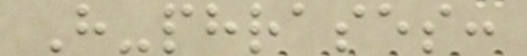H-phrases:
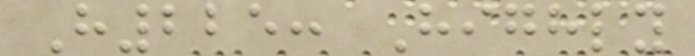H225: Highly
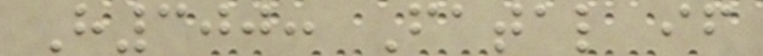H300: Fatal if
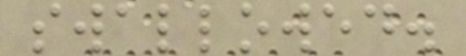swallowed.
